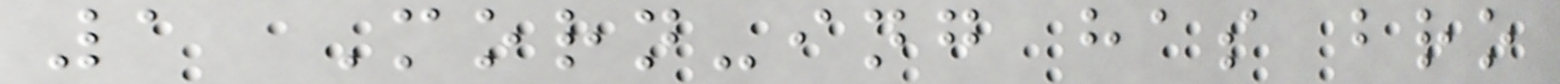1 Morn-ing has bro
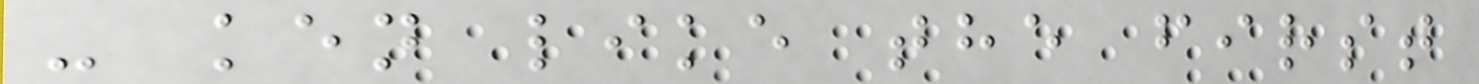- ken like the first
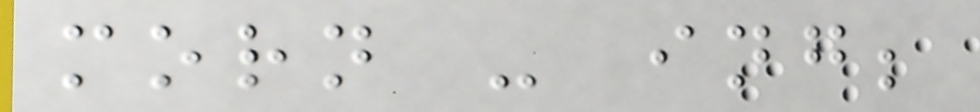morn - ing;
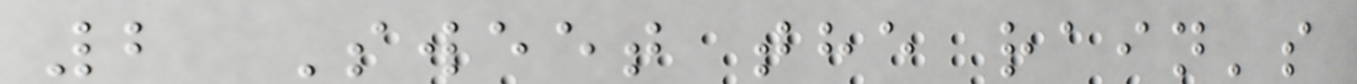2 Sweet the rain's
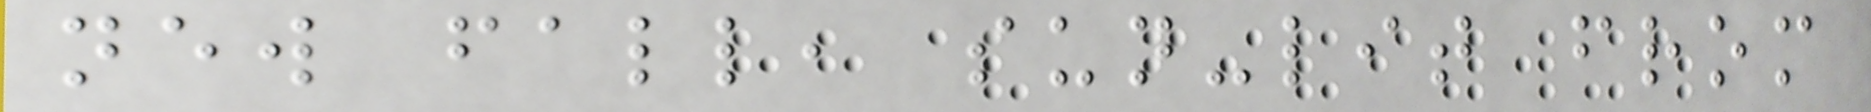new fall, sun-lit from
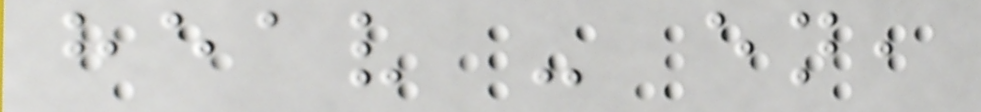heav - en,
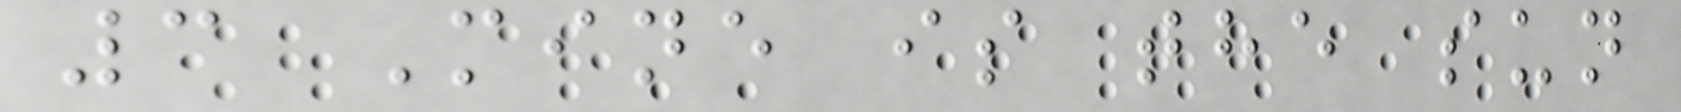3 Mine is the sun
